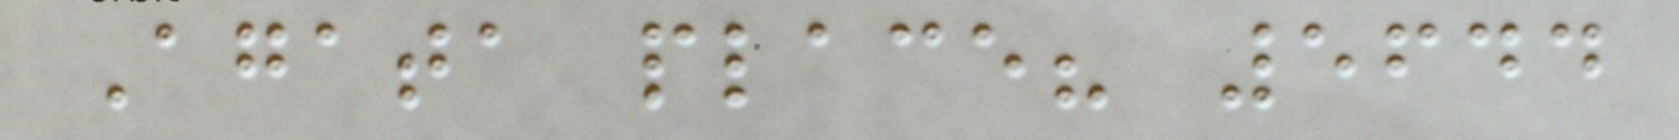Agata place? 5644
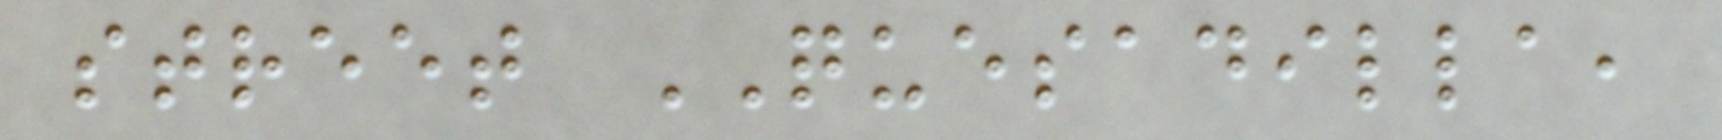street QUESADILLA,
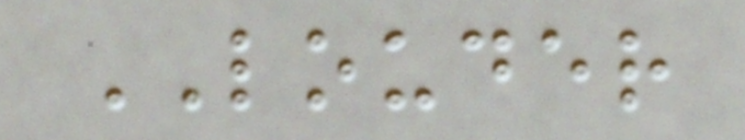LOUDER
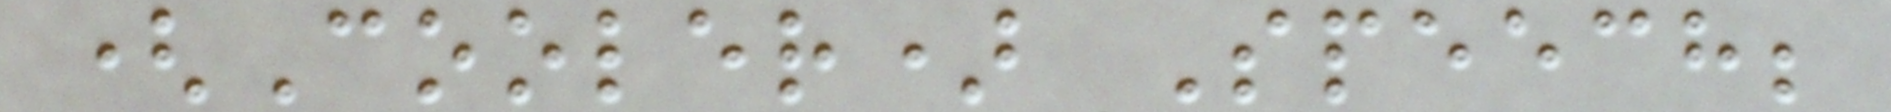(Cooler) Speech;
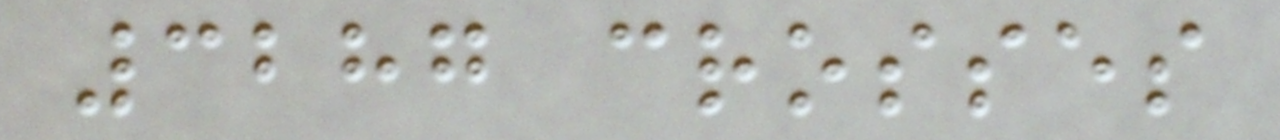3287 crosses
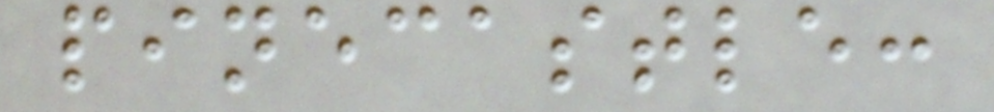pinecastle:
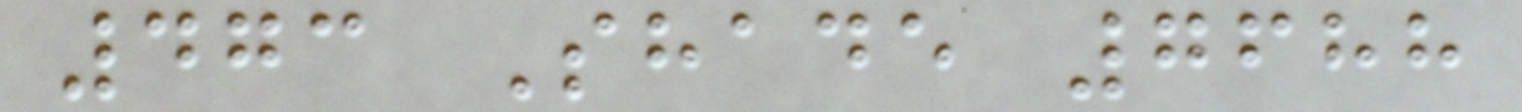473 Shade 7688
